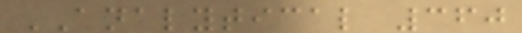ANALYTICAL 360
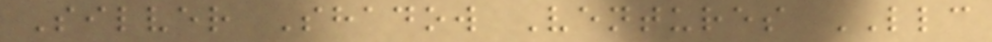Silver Shadow Ventures LLC
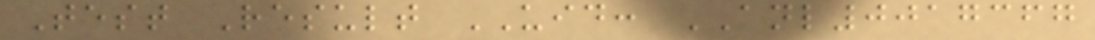Test Result UID: ANL0017367
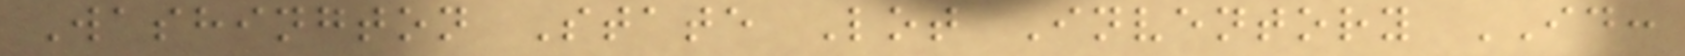Washington State Lot Inventory ID:
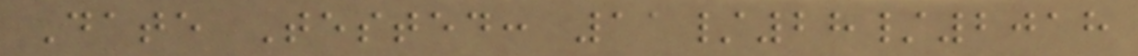Date Tested: 11/28/2018
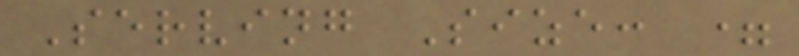Serving Size: =
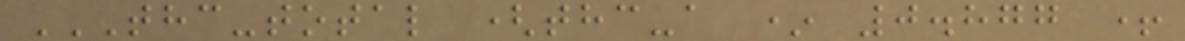THC-TOTAL (THC-A * 0.877 +
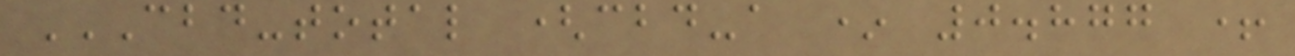CBD-TOTAL (CBD-A * 0.877 +
